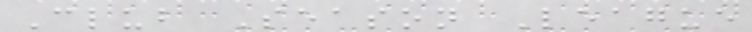Club Season League
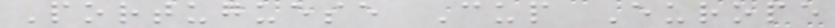Portuguese Cup Europe
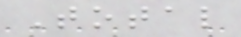Total
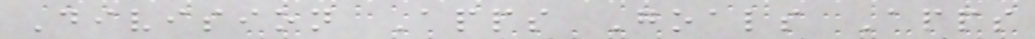Division Apps Goals Apps
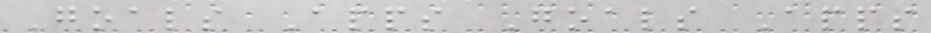Goals Apps Goals Apps
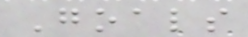Goals
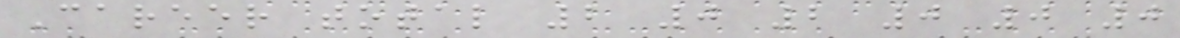Career total 2 0 2 0 0 0
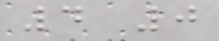4 0
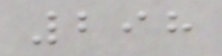298
